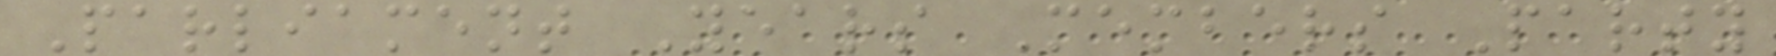Parliament Years Members Party
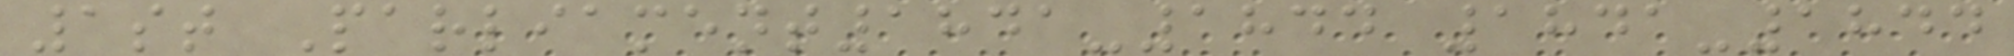1st Parliament1841-1844 1841-1844
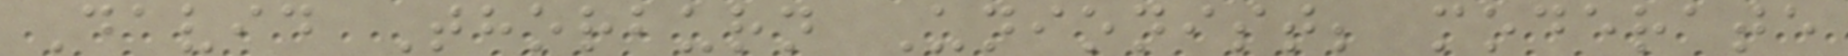David Thorburn Unionist; moderate
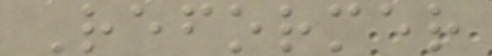Reformer
